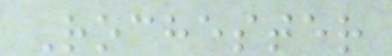Rochester
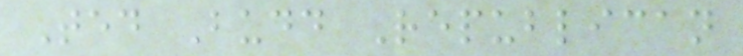Ted Budd Republican
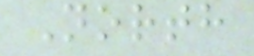North
